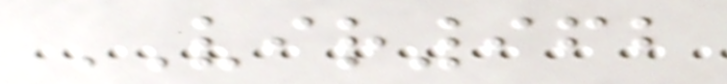VIR962
